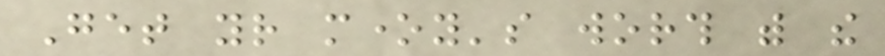Get your money's worth with the
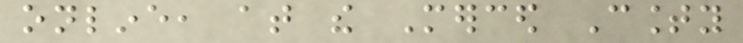online, at the Merced County
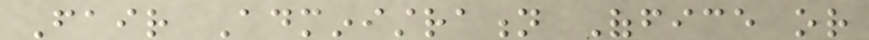Fair Administration Office or
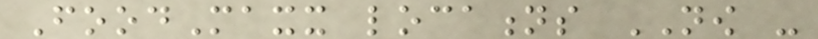FoodMaxx locations NOW -
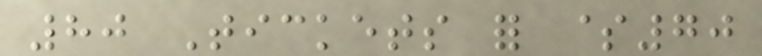80 Tickets for $70
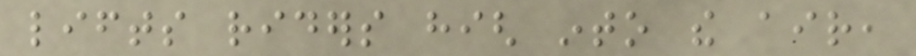lifts riders high into the air,
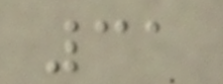31
